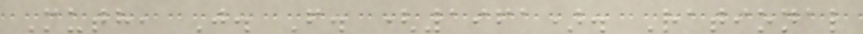Muth, J. F. (1961). Rational
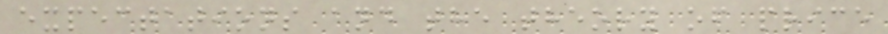expectations and the theory of price
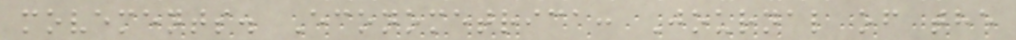movements. Econometrica: Journal of the
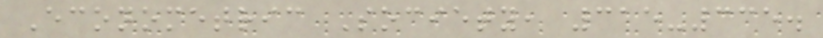Econometric Society, 315-335.
